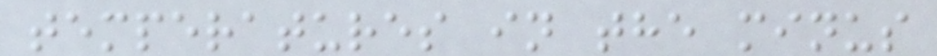temperatures in the minus
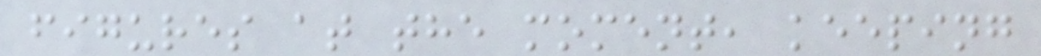figures at the moment, keeping
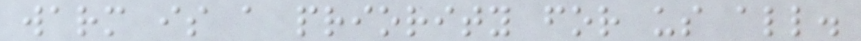warm is a priority for us all.
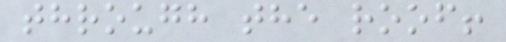through the roof!
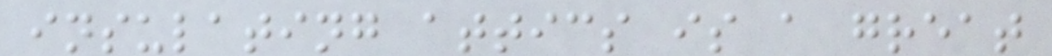insulating attics is a great
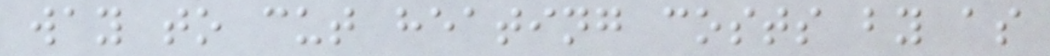way to cut heating costs by as
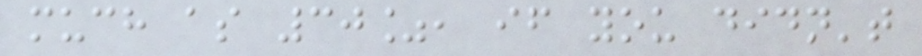much as 30%, if you didn't
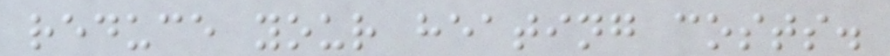reduce your heating costs.
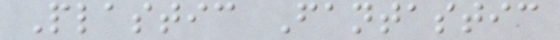Plastic Fantastic
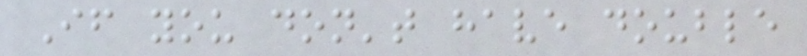If you don't have double
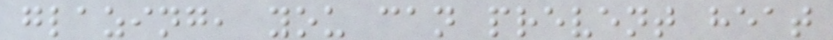glazing, you can prevent heat
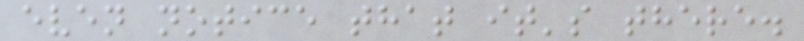even notice that it's there.
